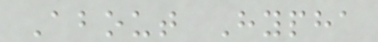About Hypha
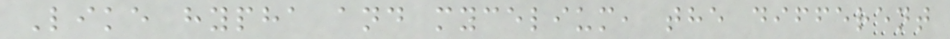Like hypha and mycelium, the different
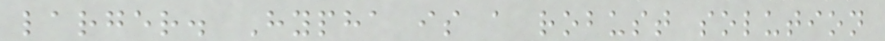larger. Hypha is a robust solution
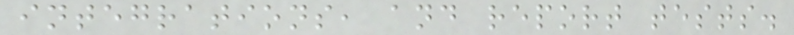integrations, and report tests.
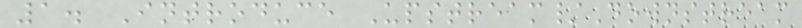1. Introduce Upstream/Downstream
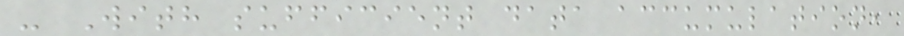- With sufficient data accumulation,
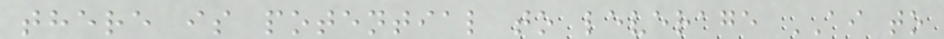there is potential to leverage AI to
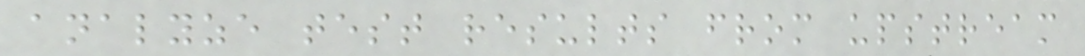analyze test results from upstream
